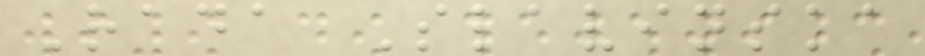Rada Slavinska
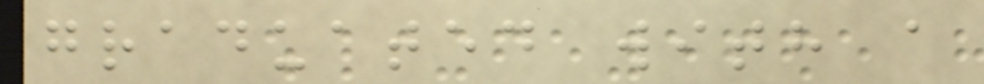graduated with a
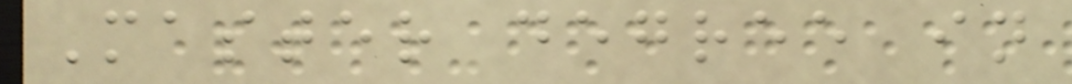Master degree in
